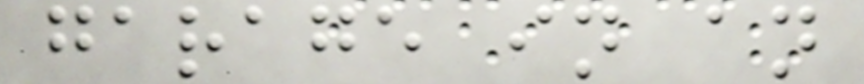garage in an
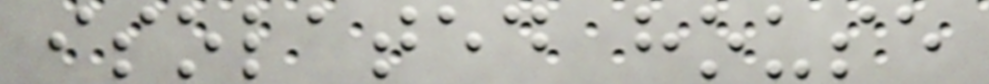isolated house
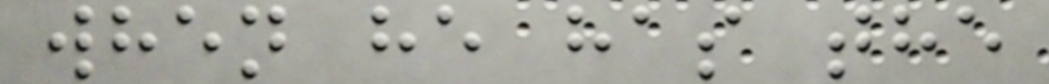when he has the
